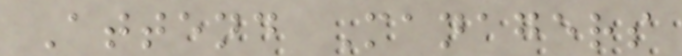Attend Managers
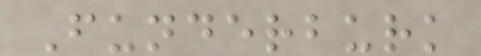Funderburk
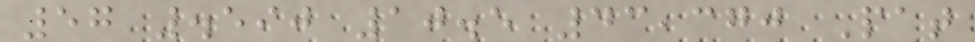57 .590 10.5 43,370 Pat
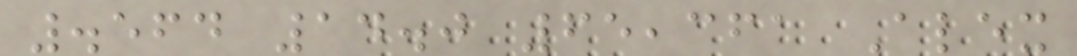.564 14.0 65,361 Alex
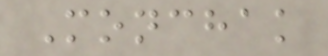Monchak
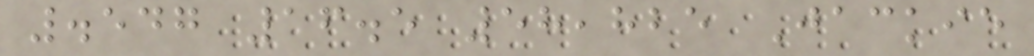.547 16.5 58,825 Jackie
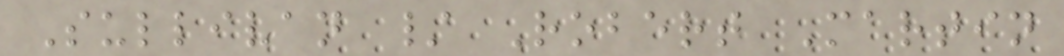Sullivan / Robert Martin
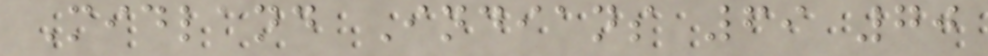Midland Indians 69 70
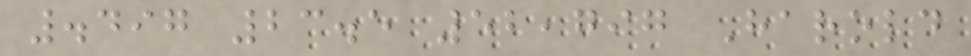.497 23.5 52,797 Harold
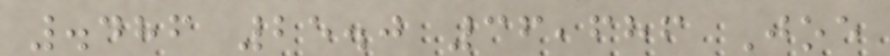.486 25.0 36,686 Joe
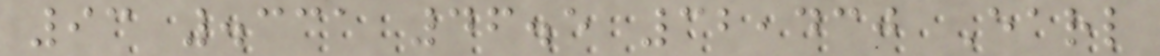93 .331 46.5 32,430 Earl
